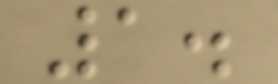1.
